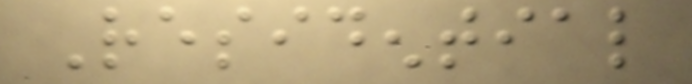Residential
